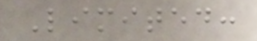Limited:
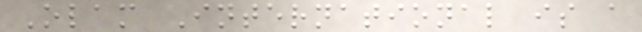Olam International is a
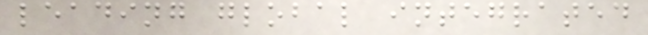leading global integrated
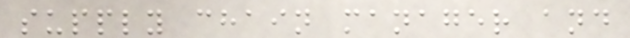supply chain manager and
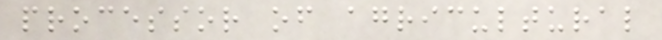processor of agricultural
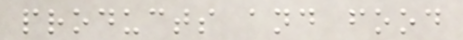products and food
